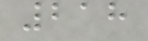218
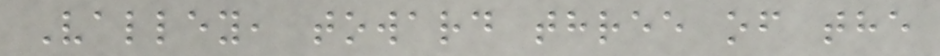Valley, toward three of the
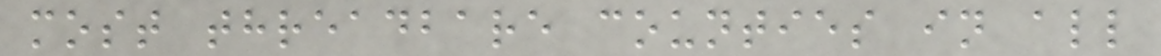most threadbare counties in all
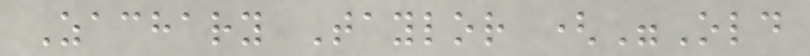Zachary Taylor ("Old
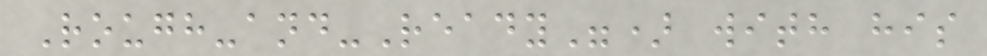Rough-and-Ready") with his
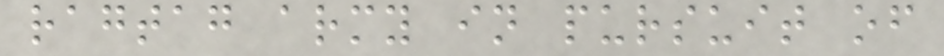ragtag army in pursuit of
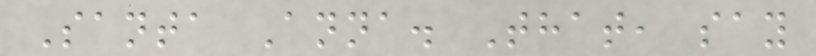Santa Anna. That, say
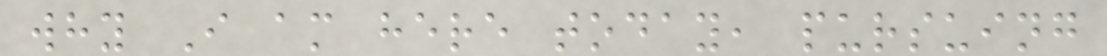why I am here today, pursuing
